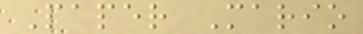Paper Mario
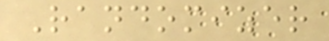Randomizer
